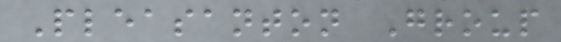Pleasanton Group
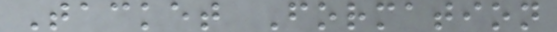Tacket Formation
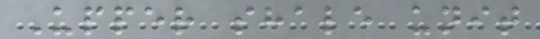Upper shale unit
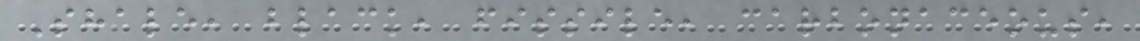Shale, black, fissile, carbonaceous,
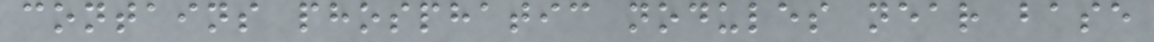contains phosphatic nodules near base
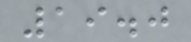19.0
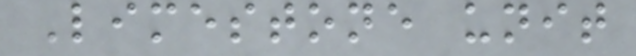Limestone unit
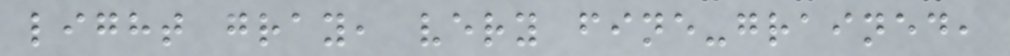light gray, very fine-grained,
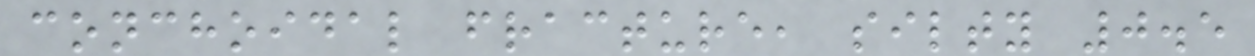conchoidal fracture, silty 0.5
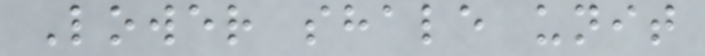Lower shale unit
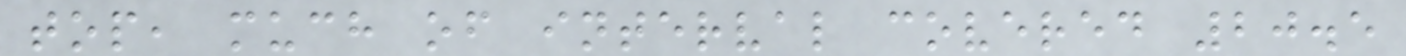top, much of interval covered 20.5
